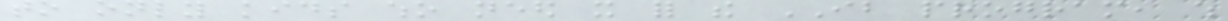to only kids who need it for the IB program, which
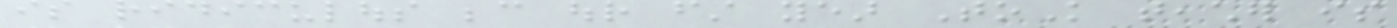is ridiculous because our first year ToK teacher is
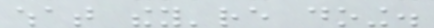what they're doing.
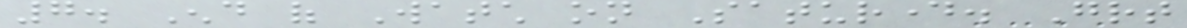7. End of Watch on Saturday. Great
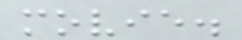movie.
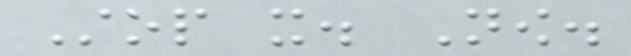Stop it. Now.
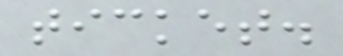ticket.
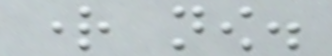right now.
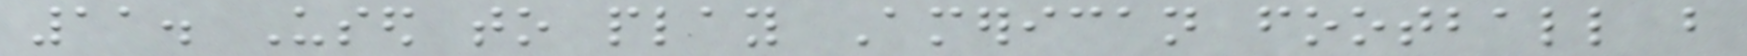11. Used to play American football but
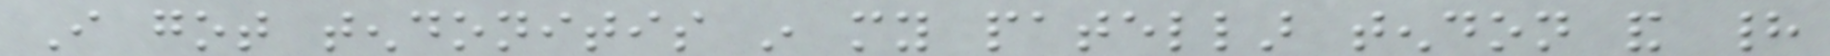I got tendonitis in my patellar tendon and had
